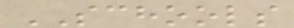SCHOOLS
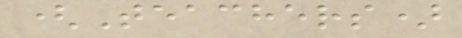(Teachers)
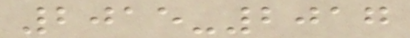2015-2017
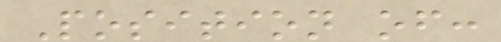Position of:
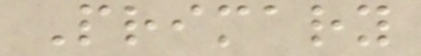Primary
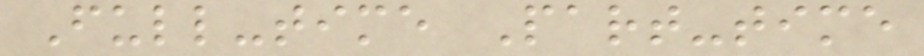Full-time Part-time
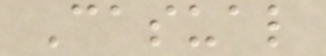Casual
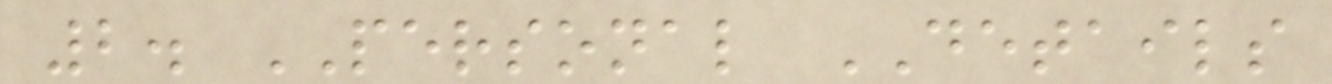2. PERSONAL DETAILS
